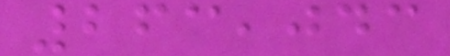263,043
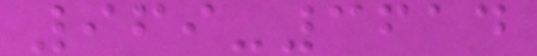969-3614
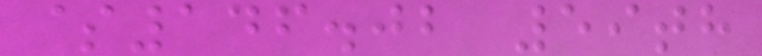$146.02 59th
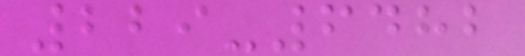229-6482
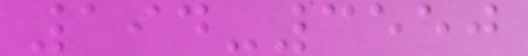194-3550
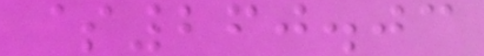$260.03
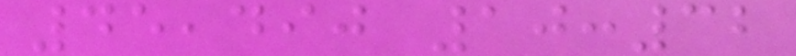45,490 10:32
